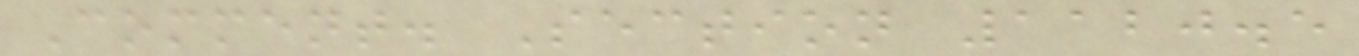Comment. Section 1120.5
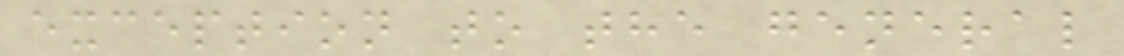exception to the general
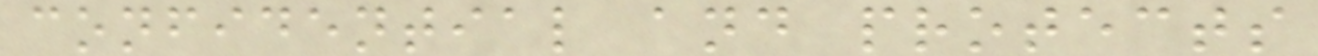confidential and protects
